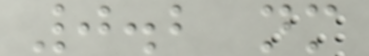0.2 nm
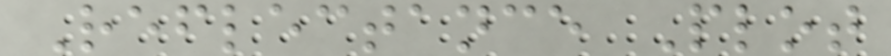Reflectance Plot
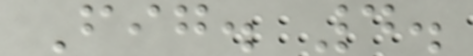Fig. 4.
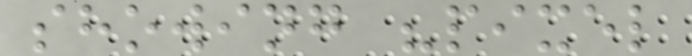showing "pixel
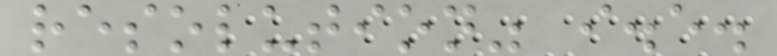resolution" i.e.
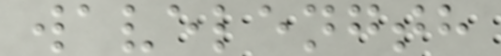wavelength
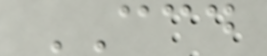CCD
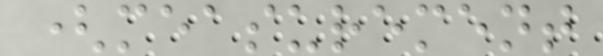(measurement
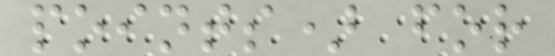points) for
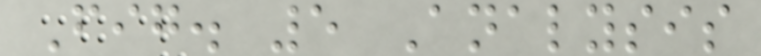Fig. 5 Analysis
